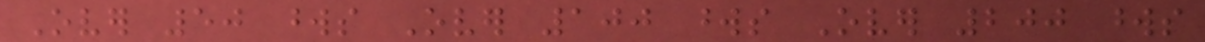Over 50 words Over 100 words Over 200 words
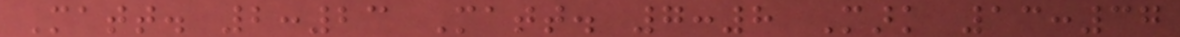Matt. 2:23 Matt. 7:8 Mark 13:37
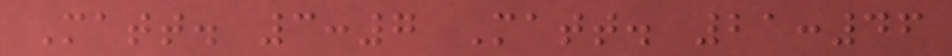Matt. 3:7 Matt. 21:46
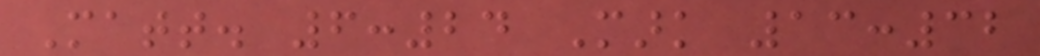Matt. 6:24 Mark 13:32
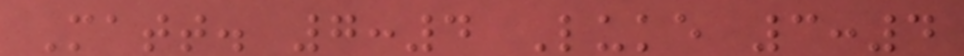Matt. 7:4 Luke 3:4
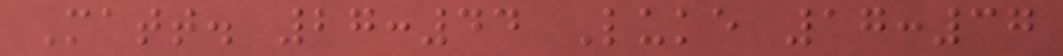Matt. 27:44 Luke 17:37
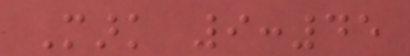Mark 9:45
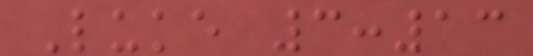Luke 3:13
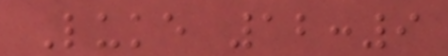Luke 12:9
